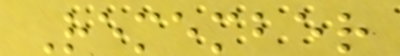Remember
